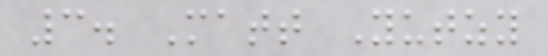3. Matt Yutzy
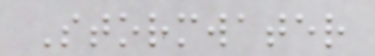Stormwater
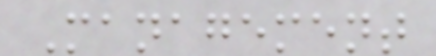Management
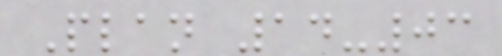Plan 14-03
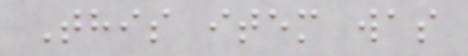This item was
